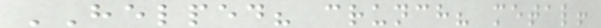HELPED? crunch? metal!
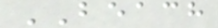BEACH
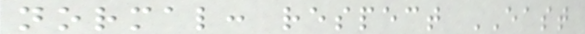normal: respect EAST
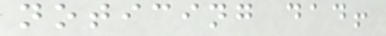noticing dad!
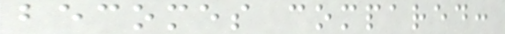becomes compared:
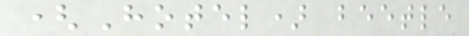(Hotel) beetle
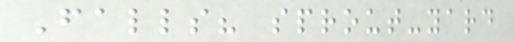Falls? sprout-yard
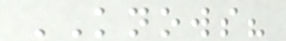KNOWS?
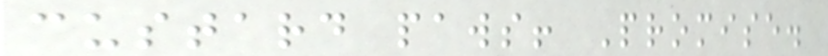custard paws! Promise.
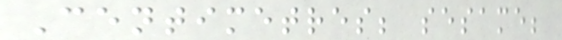Centimetres; sesame;
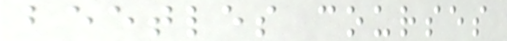beetles courses
